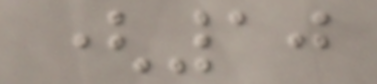(10
